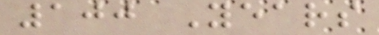100 Years
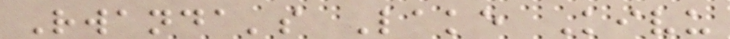Rwanda's Lake Kivu
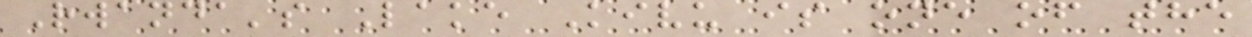Rwanda's Lake Kivu is one of the
